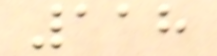118
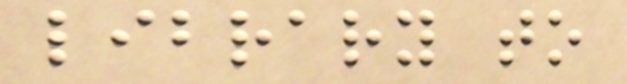library to
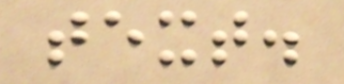text.
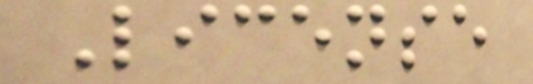License
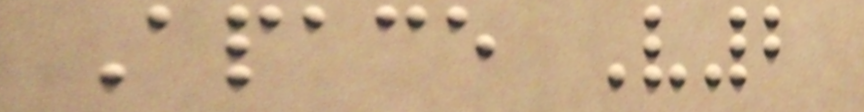Apace V2
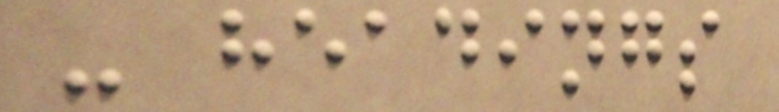- headings
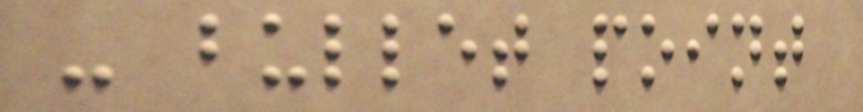- bullet point
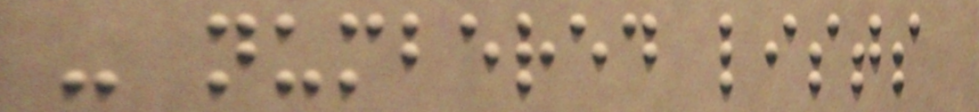- numbered lists
